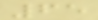65
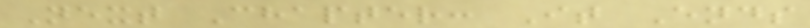Next Chapter: It Ends
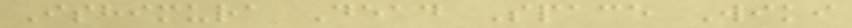Ishimura Dead Space Wiki
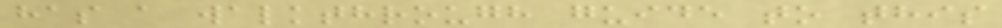has a walkthrough guide to this
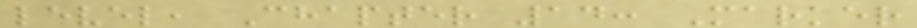level, Chapter 14: Marker
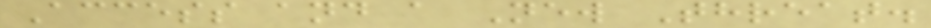Access and a New Threat.
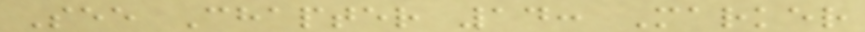See Chapter 14: Marker
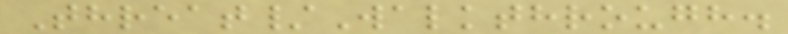Threat/Walkthrough.
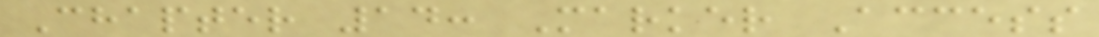Chapter 14: Marker Access
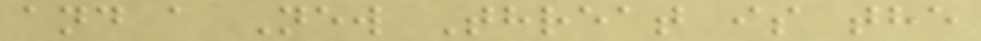and a New Threat is the
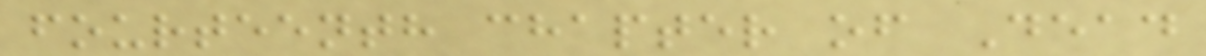fourteenth chapter of Dead
